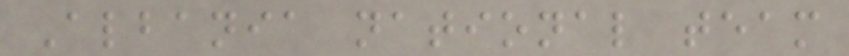Albania national team
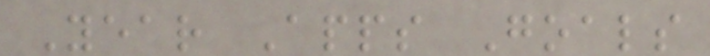Year Apps Goals
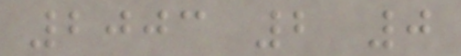2003 2 0
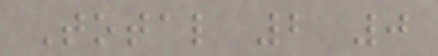Total 2 0
